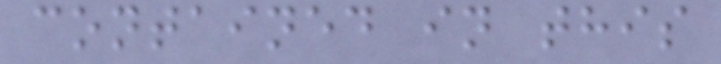contained in this
